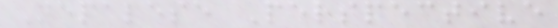Nepalese Perspective
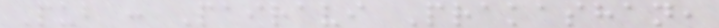Pub : Pairavi Prakashan,
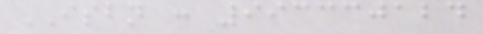ISBN : 993330124
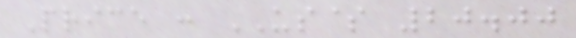Price : US$ 20.00
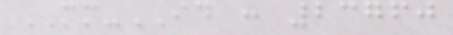MM-ID : 23760
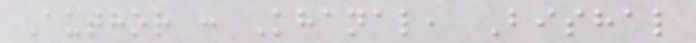Author : Khanal, Bishal
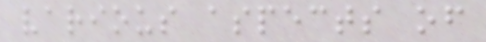various aspects of
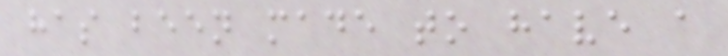has been made to have a
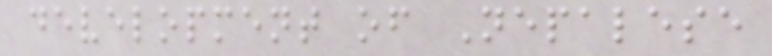development of Nepalese
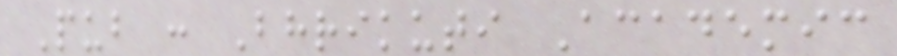Pub : Bhrikuti Academic
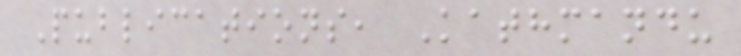Publications, Kathmandu
